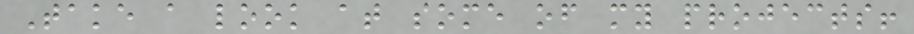Take a look at some of my projects!
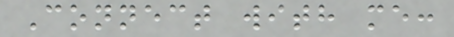Connect with me:
